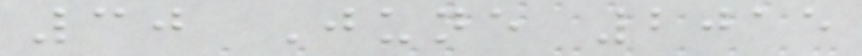30 June 2015
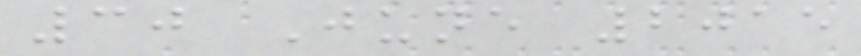30 June 2015
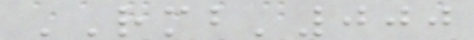RMB'000
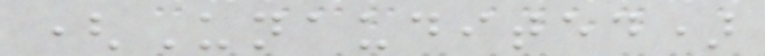(Unaudited)
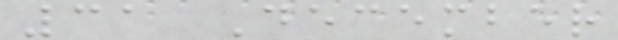31 December
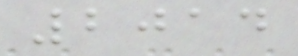2014
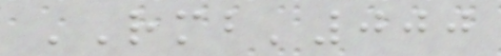RMB'000
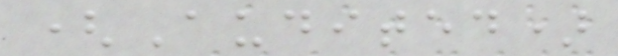(Audited)
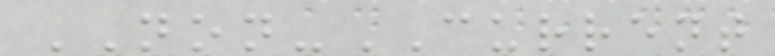NON-CURRENT
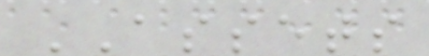ASSETS
